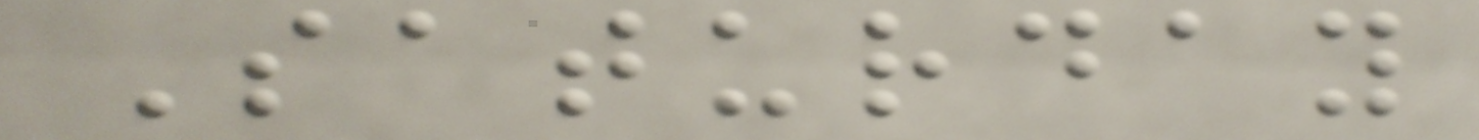Saturday
